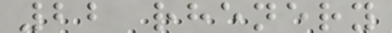22 rhenery
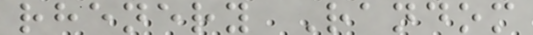rhenery Random
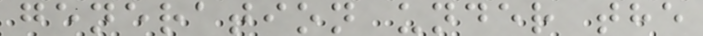generation under the
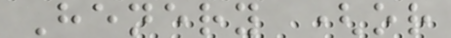Henery (or
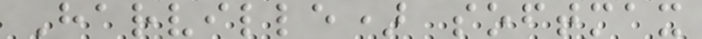Harville) softmax
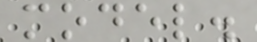model.
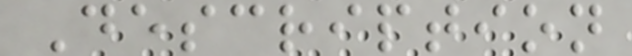Description
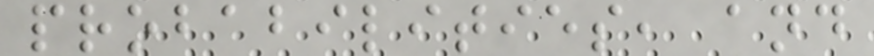probabilities, and
